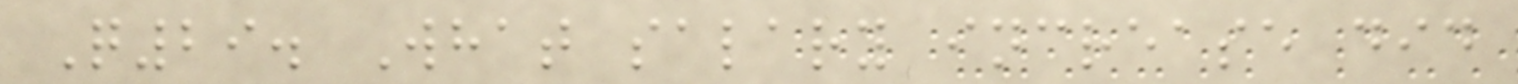Q29. What salary increase did
